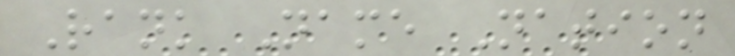Rank Name Nation
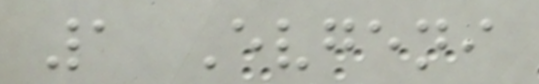1 Evgeni
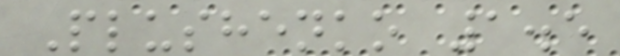Plushenko 1.5
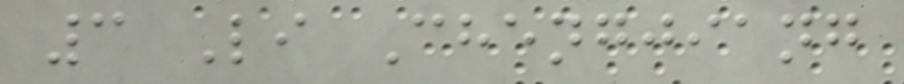3 Li Chengjiang
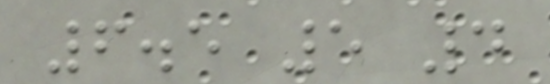6.5 5 4
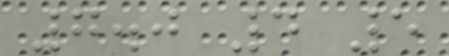7.0 4 5
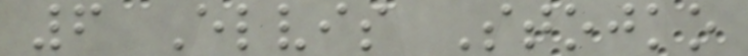6 Elvis Stojko
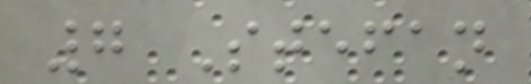7 Stefan
